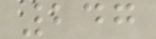247
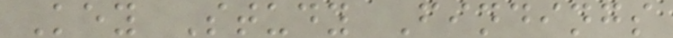Key Study Findings
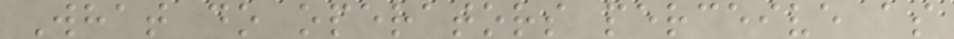What do operators perceive as
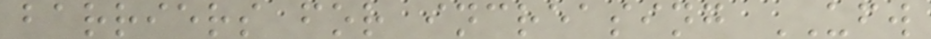barriers for increasing UFW
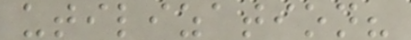utilization?
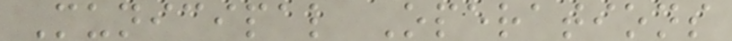Municipal Operations
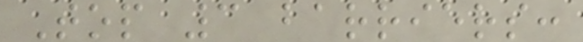Top 3 barriers:
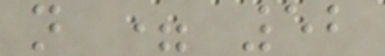n = 52
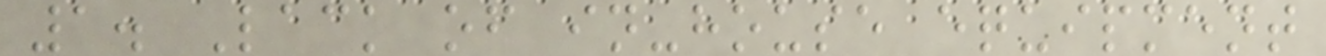1. Lack of in-house equipment
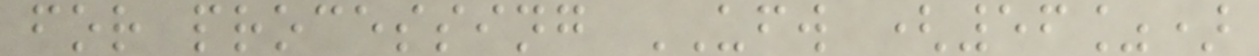for processing UFW (56%)
